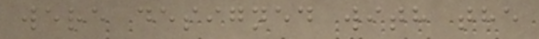were designed with the
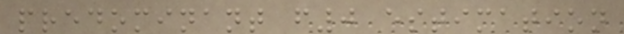predominant f0 estimation
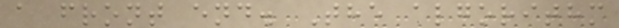a front end. The algorithm
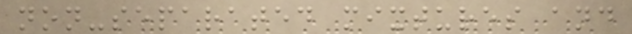non-separated mixtures and
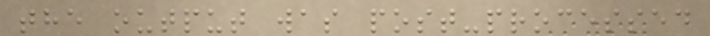the output was post-processed
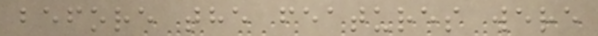before the features were
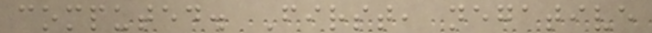computed. First, negative
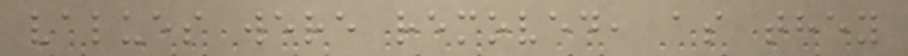values were removed, as they
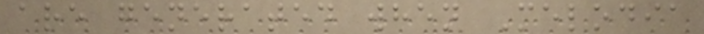are generated when Melodia
